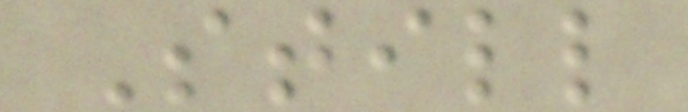Still
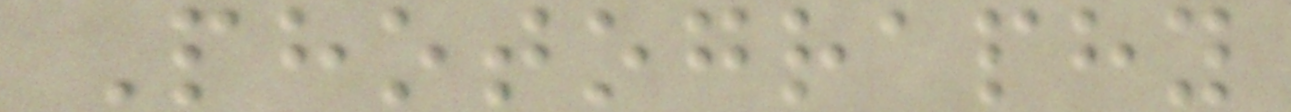Photography
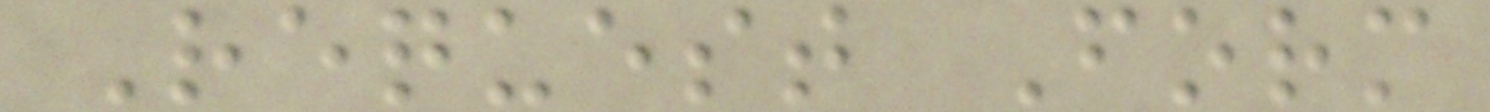Request Form
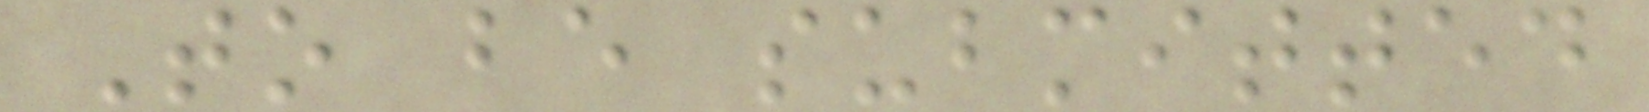To be submitted
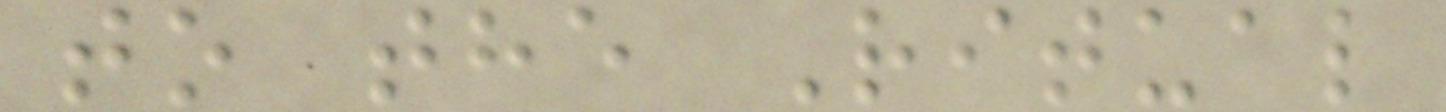to the Ritual
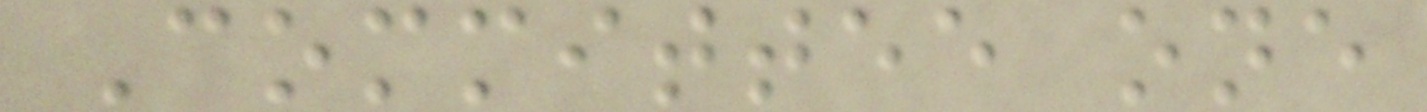Committee one
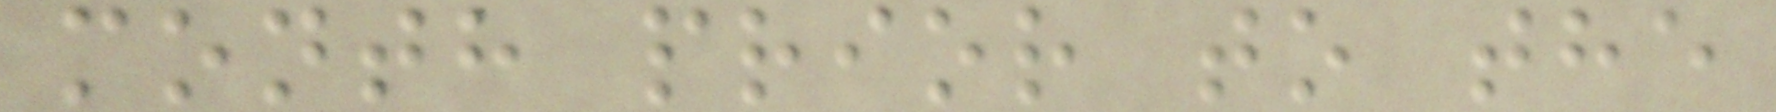month prior to the
